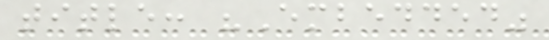title: "Embedded"
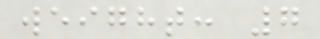weight: 7
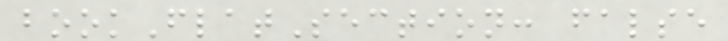bookFlatSection: false
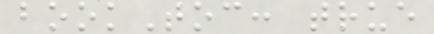bookToc: true
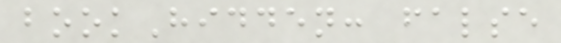bookHidden: false
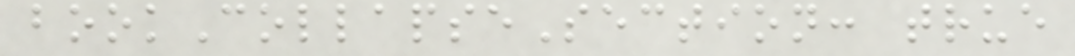bookCollapseSection: true
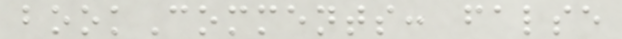bookComments: false
